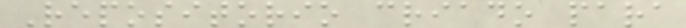Repositorio criado para
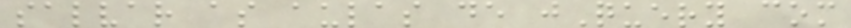salvar as aulas de jQuery com
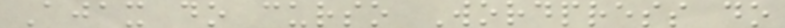Ajax do curso Wordpress do
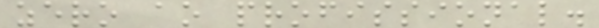zero ao profissional.
